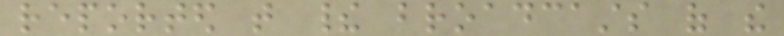reported that their broadcasts of the
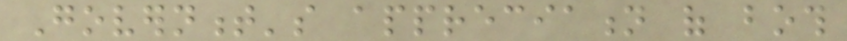Government's appreciation of both
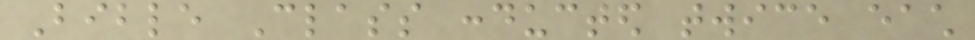Bible Class conducted twice each
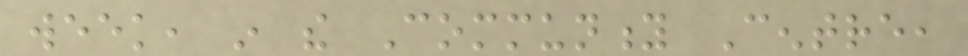week, in the Community Centre,
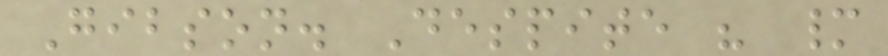Gibson. Despite his many
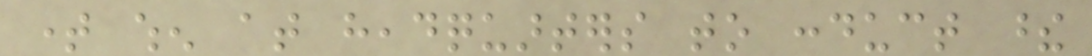time when at headquarters to conduct these
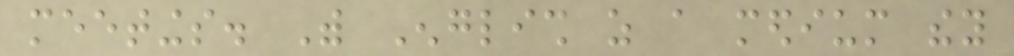meetings. With English as a medium they
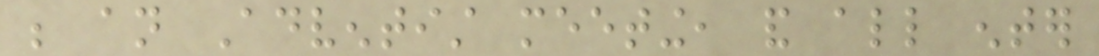be an Adventist meeting, and all enter
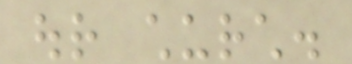our church.
